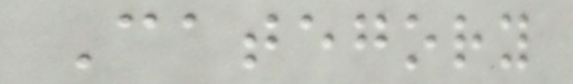Category
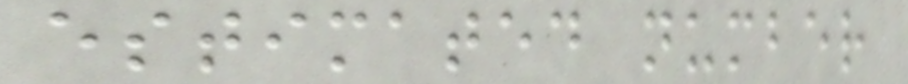estimated number
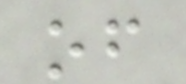of
